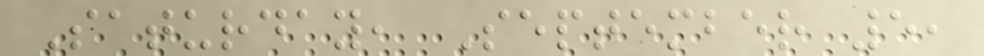Saturday, September 5,
